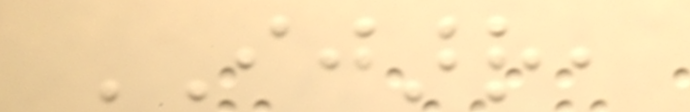IJARR,
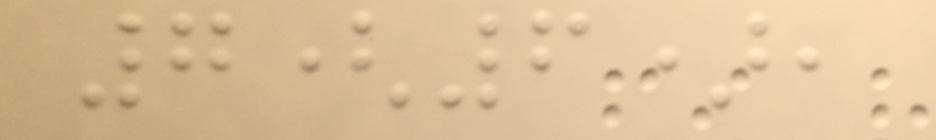7(6),
